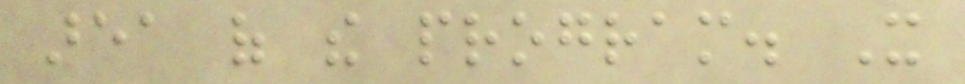area of the program. It
